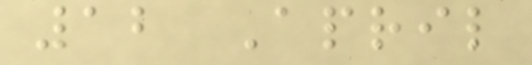12 April
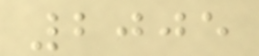2005
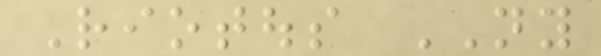Riotous NY
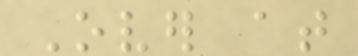Over at
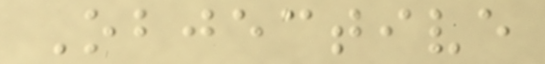Objective
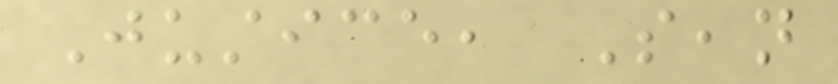Justice, Sean
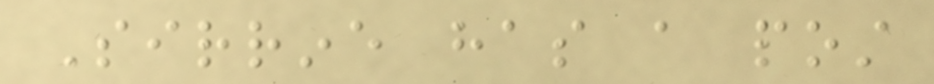Sirrine has a post
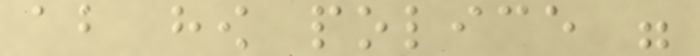about how police were
